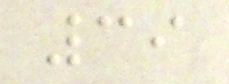39
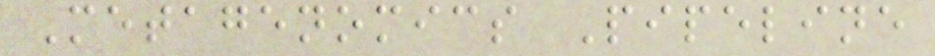Metagenomics Pipeline
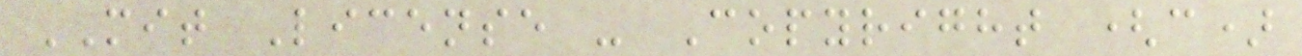MIT License - Copyright (c)
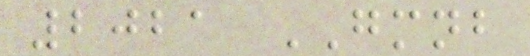2021 GMNB
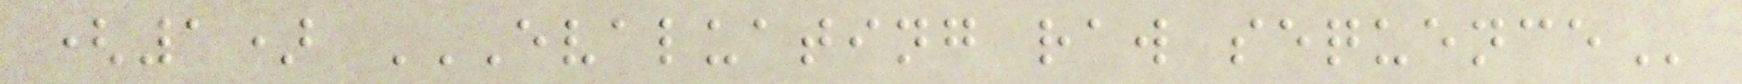(1) EVALUATING RAW SEQUENCE
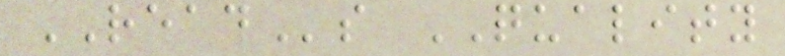READs QUALITY
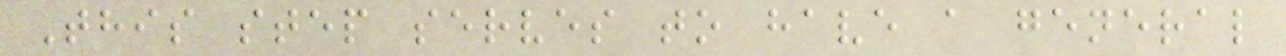This step serves to have a general
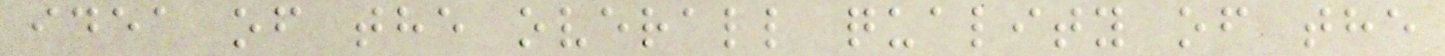idea of the overall quality of the
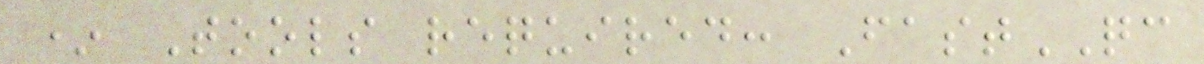* Tools required: FastQC
